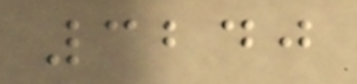3240
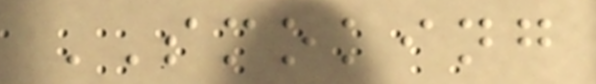SMOKING
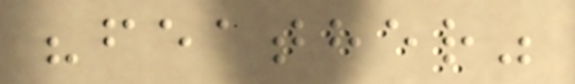"feather"
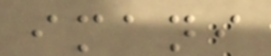imani
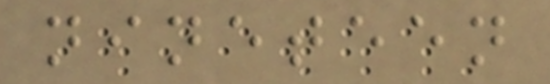nineteen
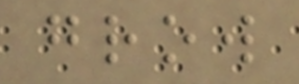grow
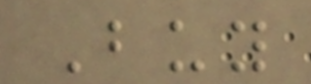Buy
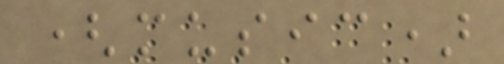(music)
